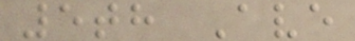5th Ave
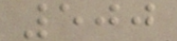500
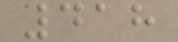418
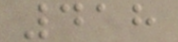418
